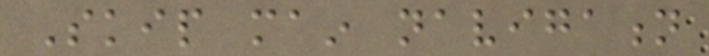Skip main navigation
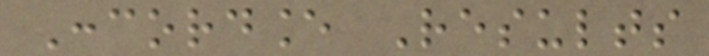Concordance Results
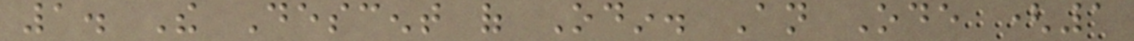1. The Descent of Odin. An Ode (1
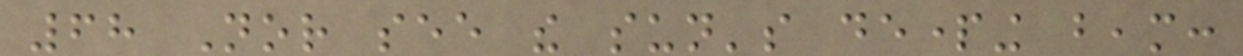68 Nor see the sun's departing beam:
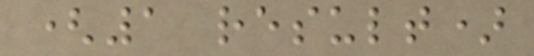(1 result)
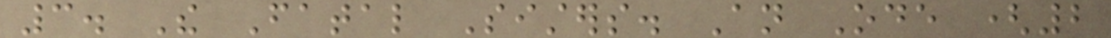3. The Fatal Sisters. An Ode (2
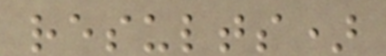results)
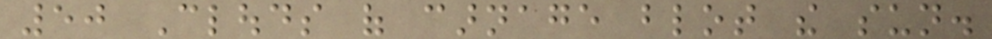50 Clouds of carnage blot the sun.
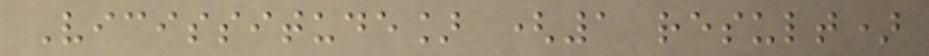Vicissitude] (1 result)
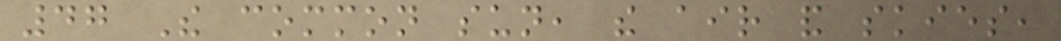47 The common sun, the air and skies,
